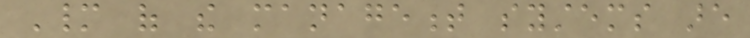Many of the management systems are
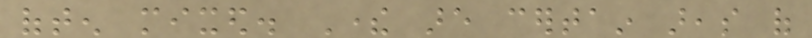often mixed. There are certain areas of
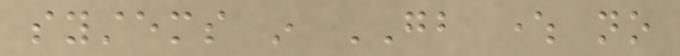systems in GB where no
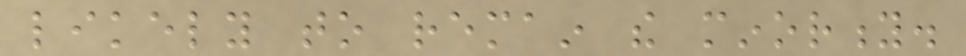likely to remain the minority.
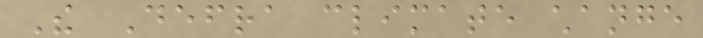The Defra climate change
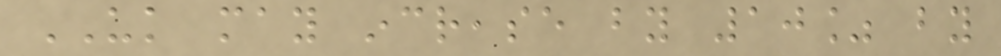UK may increase by 10% by
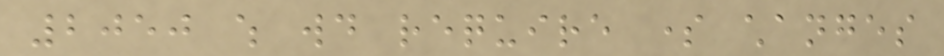2050 which would require some changes
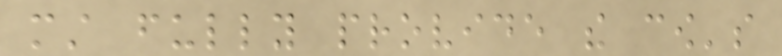must fully provide the cow's
